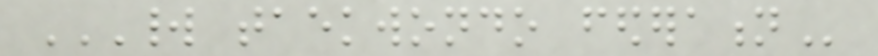WORLD TAEKWONDO FEDERATION
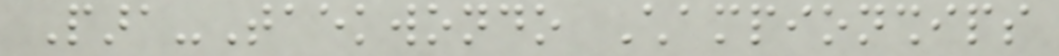Para-Taekwondo Championships
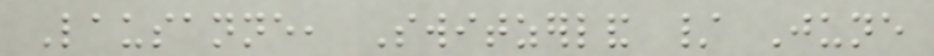Lausanne, Switzerland / June
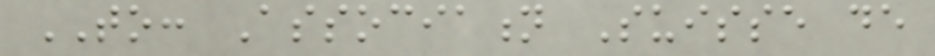TO: Association Suisse de
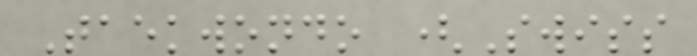Taekwondo (Swiss
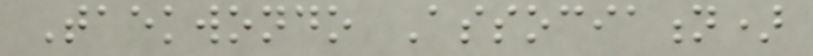Taekwondo Association)
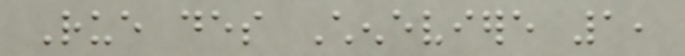Rue des Cheneviere 1,
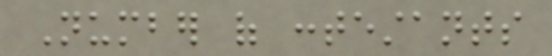Number of contestants
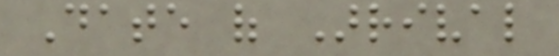Date of Arrival
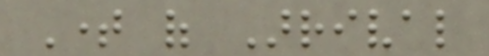Time of Arrival
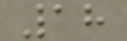18
